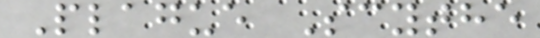Plague Scythe
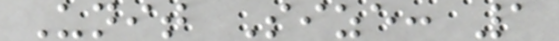Unit Size: 1
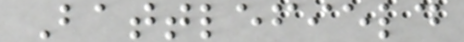Battlefield
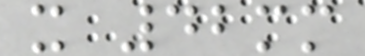x 42mm
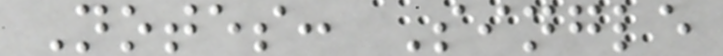Notes: Single
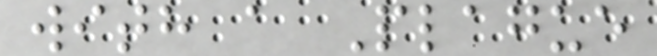with a Plague
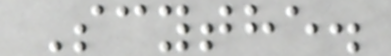Scythe.
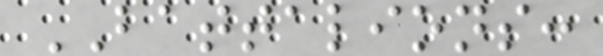BATTALIONS:
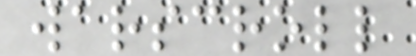warscroll
